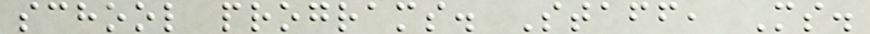school programs. Staff, Ms.
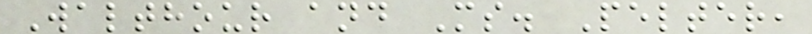Walthour and Ms. Pelter,
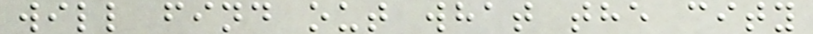will find out what the city
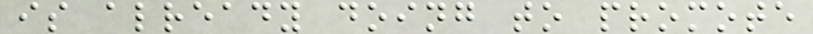is already doing to promote
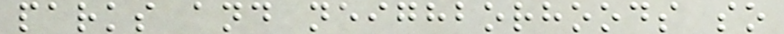parks and neighborhoods so
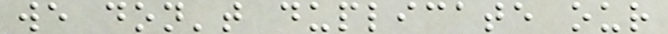we don't duplicate our
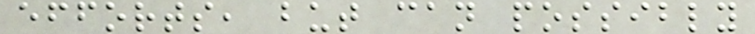efforts, but can possibly
